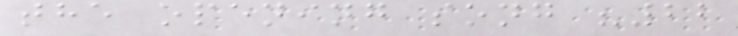the opening song "22
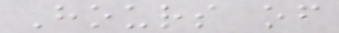Hours of
